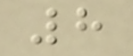8
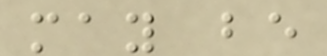may be
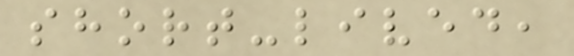short-lived,
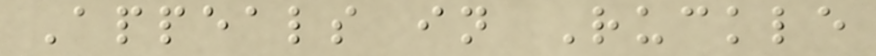Appeals in Ruckle
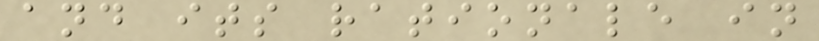and its rationale in
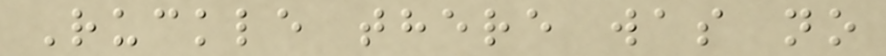Ruckle there was no
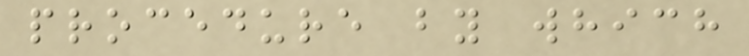procedure by which
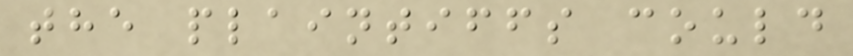the plaintiffs could
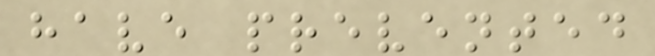have prevented
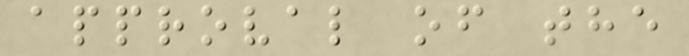approval of the
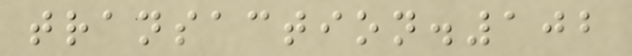transaction.102
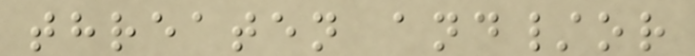threaten and/or
